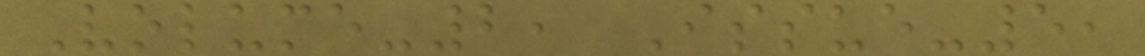Volume-2, Issue-5,
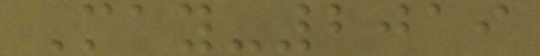May-2019
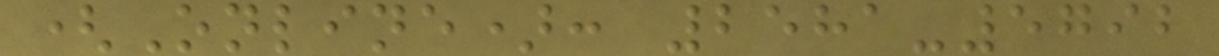(Online): 2581-5792
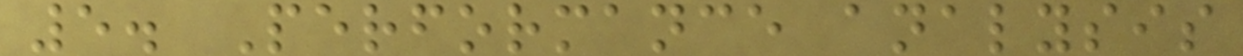5. Performance analysis
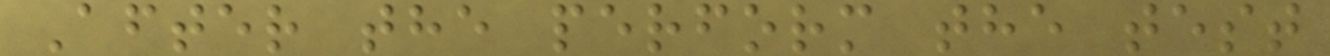After the perform the test
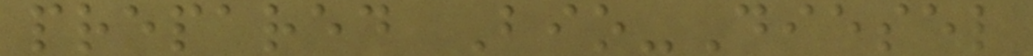prepared Bio-Diesel
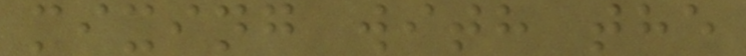mixing with the
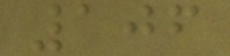106
